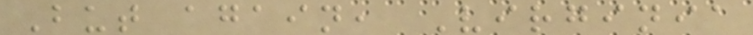But again, Virginia
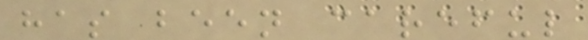has been careful
